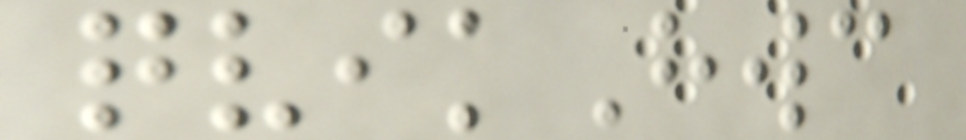qvikHwc
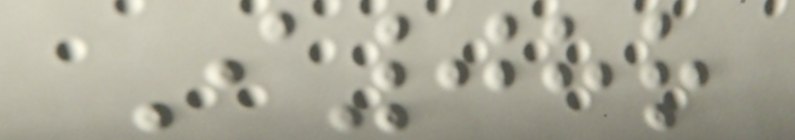I08r
